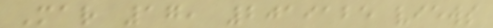Mar 17, 2019125 views
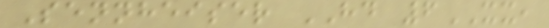Sennheiser HD 6XX,
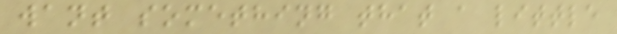want something that a little
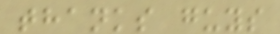thanks guys
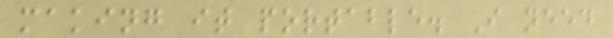making it portable. I need
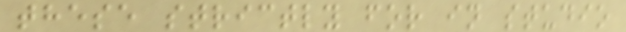these strictly for in studio
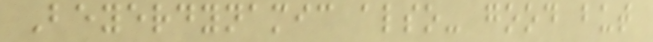Beyerdynamic also- good but
